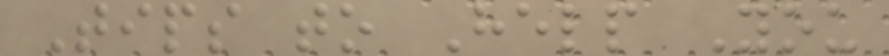Tips to Help You
